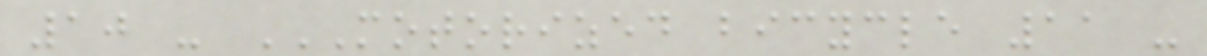10 - MOTORIZED BICYCLE 11 -
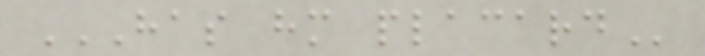HAS HM PLACARD
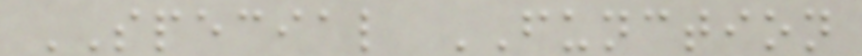SPECIAL FUNCTION
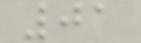01
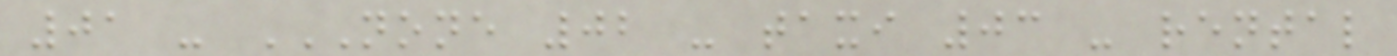01 - NONE 02 - TAXI 03 - RENTAL
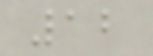12
